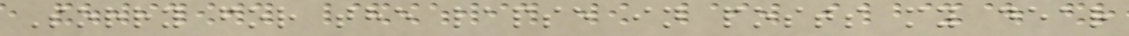Sorry for the lapse in posts my dear
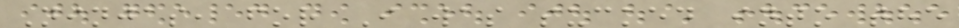Ninjas, for I was sucked into the
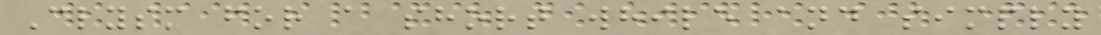Clysm for a short while and simply
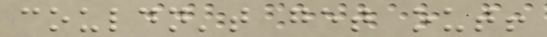couldn't get out!
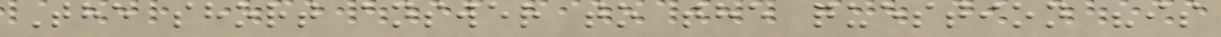The short answer to the question "is
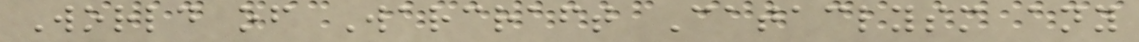World of Warcraft Cataclysm any
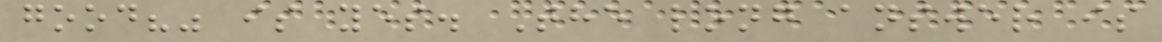good?" is yes. The long answer is
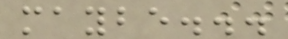maybe...
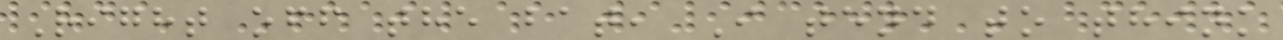Right off the bat, I tend to think
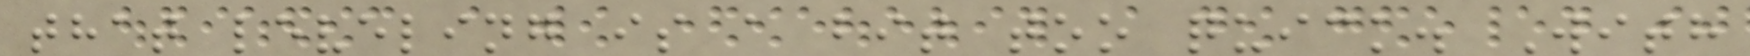that leveling is a bit too quick. With
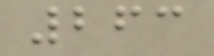263
